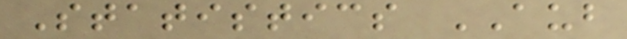Statistics AUB
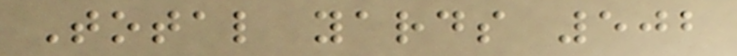Total yards 502
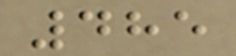485
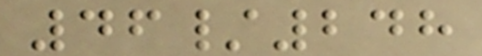46/248
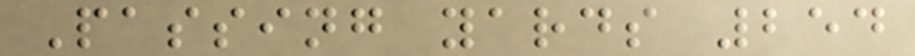Passing yards 254
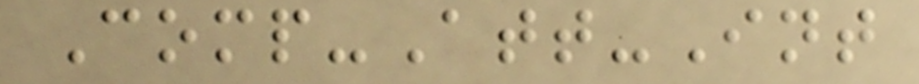Comp-Att-Int
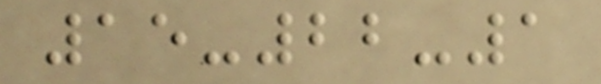15-22-1
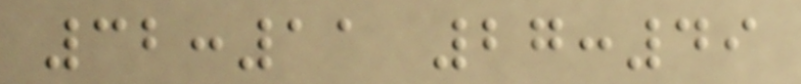32:11 27:49
